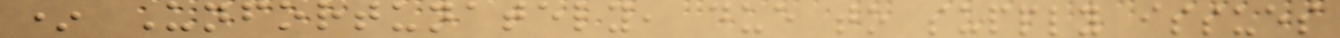* Unfortunately, due to supply issues
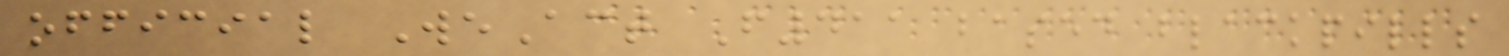official WeAct F411 based blackpills
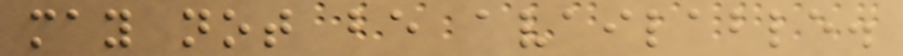may not be available.
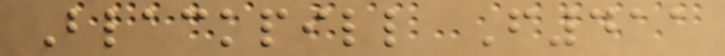Blackpill F411
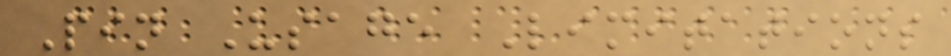Pin Usage Limitations
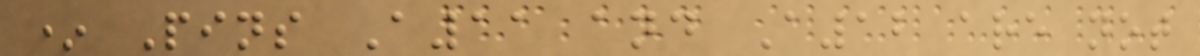* Pins A11 and A12 are not
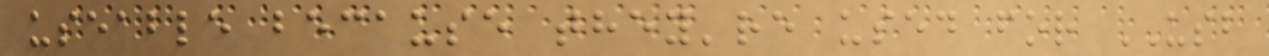useable because they're used for USB
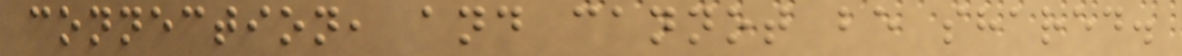connection, and cannot be shared.
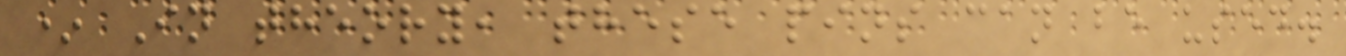* In theory, these pins can be used.
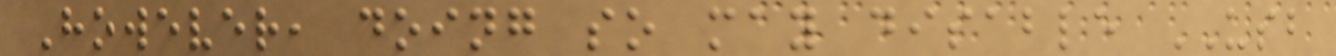However, doing so may disable USB
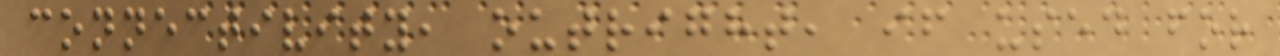connectivity, outright, if used for
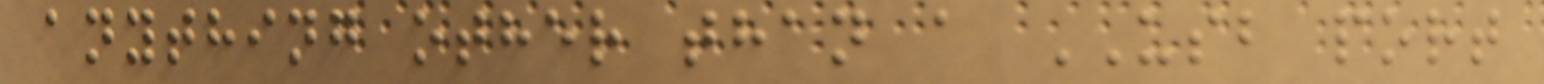anything other than a USB port
